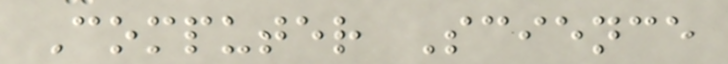Computer Science
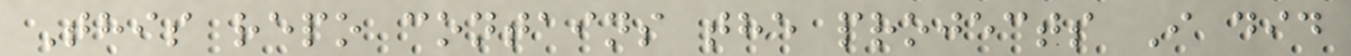This repo contains the projects I did
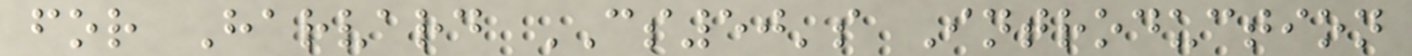for Harvard CS50's Introduction
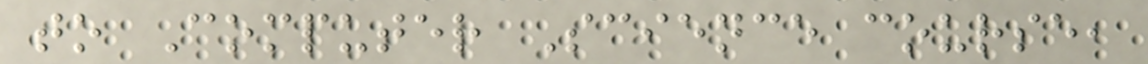to Computer Science course,
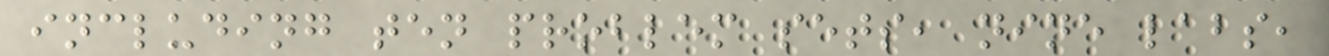including ten problem sets, nine labs,
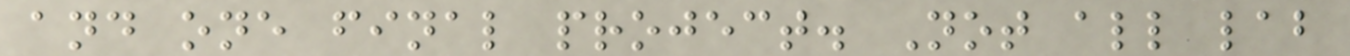and one final project. Not all lab
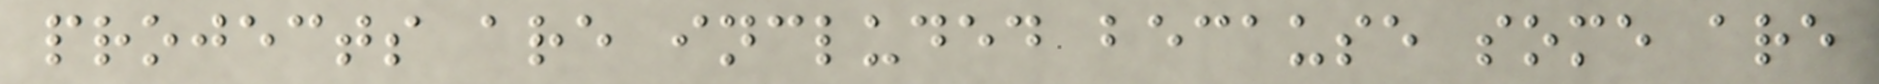projects are included because some are
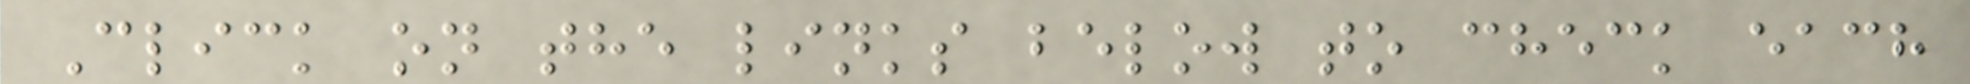Click on the links below to check each
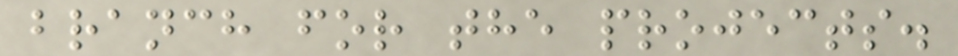branch for the projects.
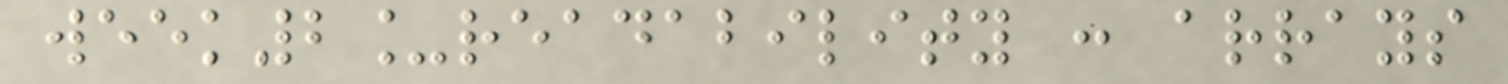week2_readability : arrays
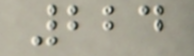224
